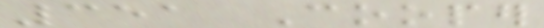351 Cooper
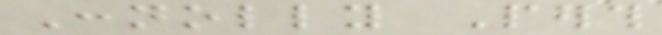Connolly Perth
